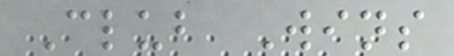Club Wins
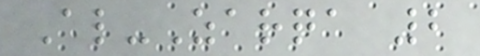Al-Zarqa 2
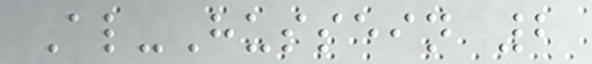Al-Hussein 2
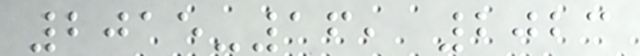2015-16, 2023
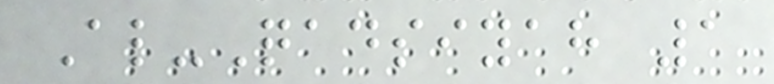Al-Qadsiyah 1
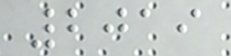2019
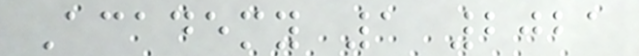Academy 1 2021
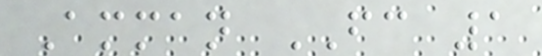Amman FC 1
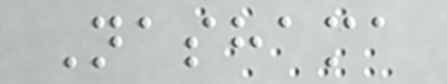Nashama
